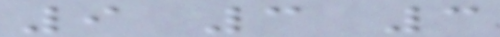9 3 3
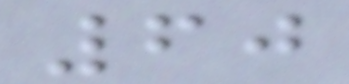60
